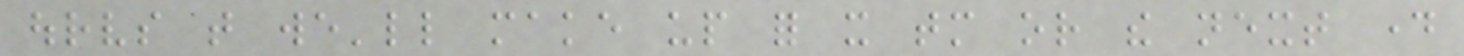ourselves that we'll make up for it tomorrow or the next day
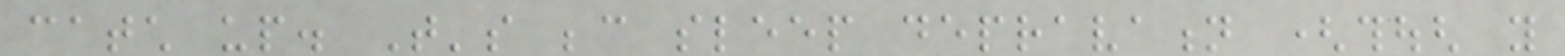catch up. That's because sleep depravation (though you
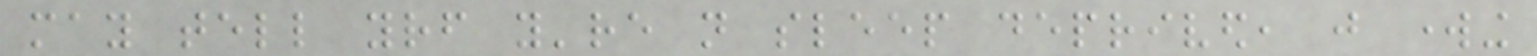may tell yourself you're not sleep deprived, just working
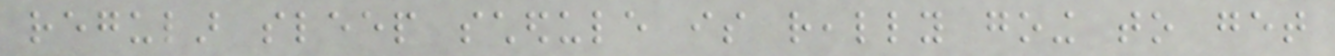regular sleep schedule is really going to get
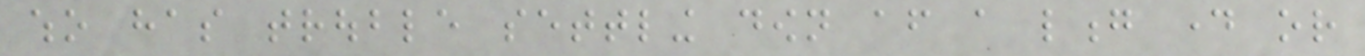who has trouble settling down after a long day or
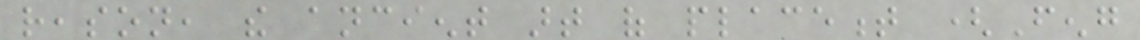reason, the ancient art of placement (Feng
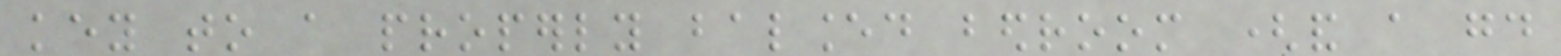key to a properly balanced bedroom (and a good
